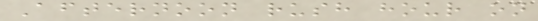Afternoon rush hour on
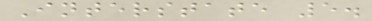Interstate 5.
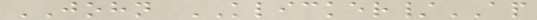JOHN KLICKER/AP
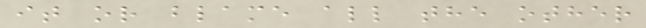it or blame all the other
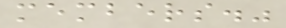members."
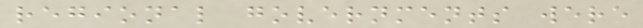regional governments were
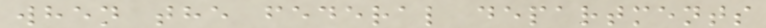when the federal departments
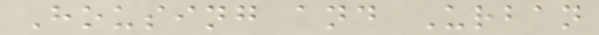Housing and Urban
